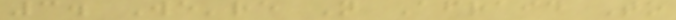3. We're Not Afraid To
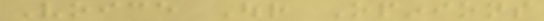Voice Our Opinions
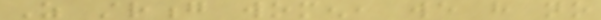As strong women, we have no
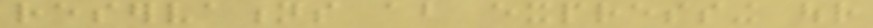reservations about expressing our
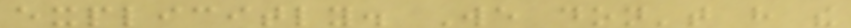explicitly. We don't have the
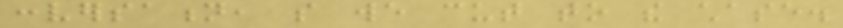conversation, so we cut to the chase.
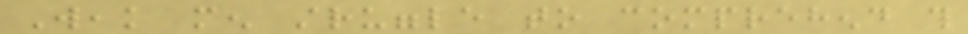Weak men struggle to comprehend this
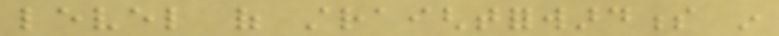level of straightforwardness in
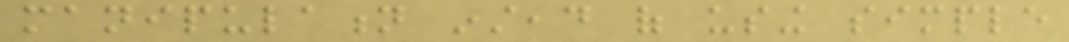manipulation instead of using simple
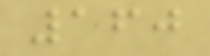160
